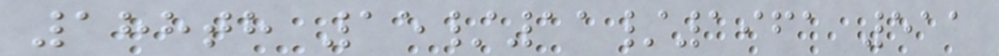188th 15/11/1961 511
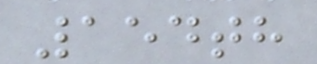154th
